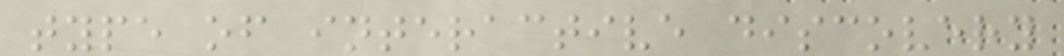type of interactive discovery
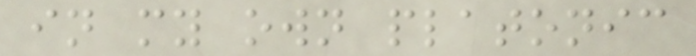in my own platonic
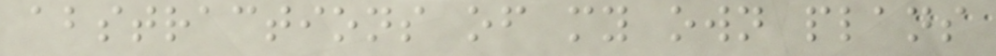abstractions of my own plans
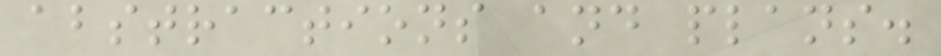abstractions and plans.
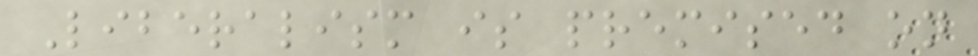Liberalism is premised on
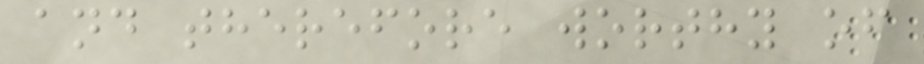and therefore worthy of
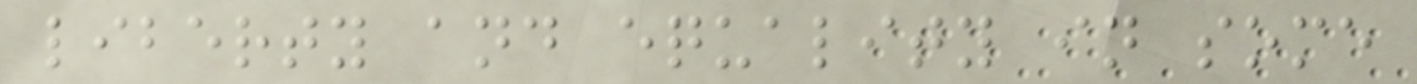liberty and equality in some
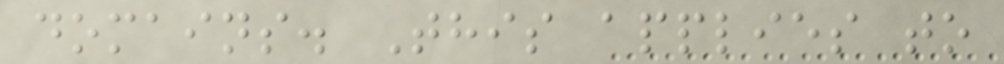domains. This applies to
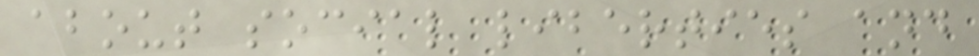about social liberties and
